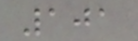101
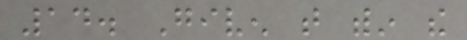14. Given that within the
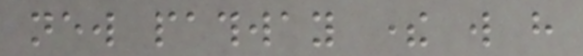new pathway there will have
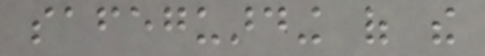safeguarding of the
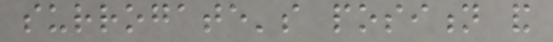surrogate's position and
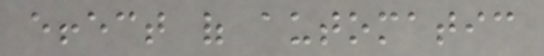effect of automatic
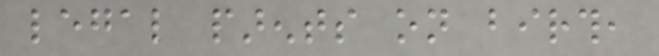legal parents on birth,
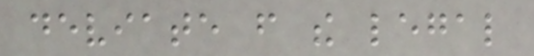deviate from the legal
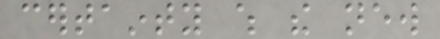certainty which the new
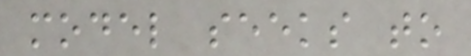model seeks to
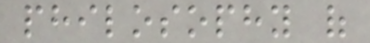philosophy of
